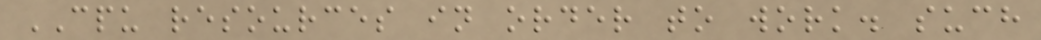CPU resources in order to work. such
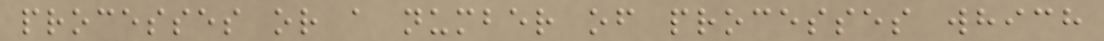processes or a number of processes which
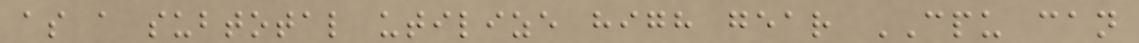as a subtotal utilize high gear CPU can
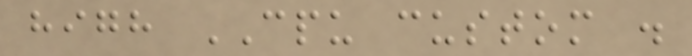high CPU custom .
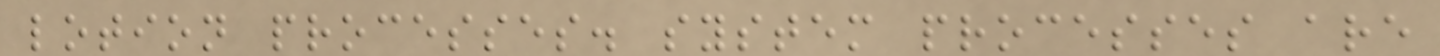lotion processes. system processes are
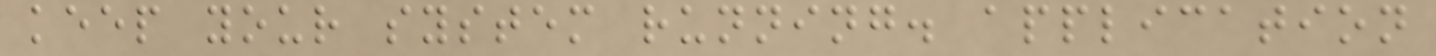keep your system running. application
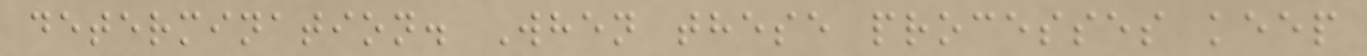determination. When these processes keep
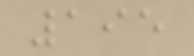195
